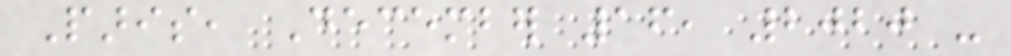Paris, December 16, 2020 -
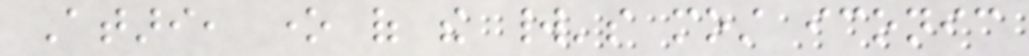Atari, one of the world's most iconic
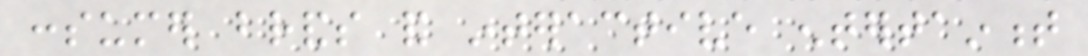consumer brands and interactive entertainment
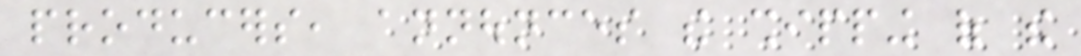producers, announces the shipping of the
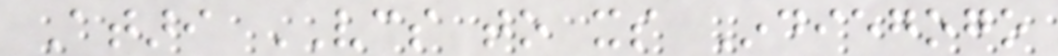Atari VCS to its Indiegogo
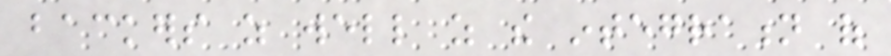backers as well as the integration of
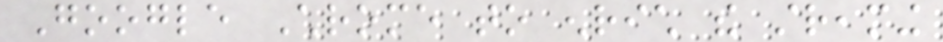Google Chrome to enrich the streaming
